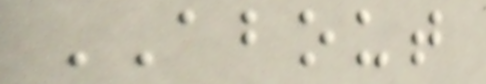ABOUT
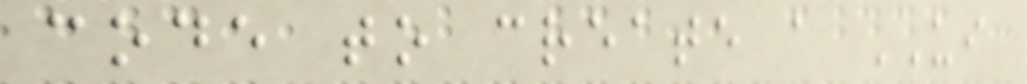code to create a UI
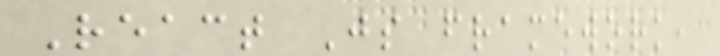React Js framework,
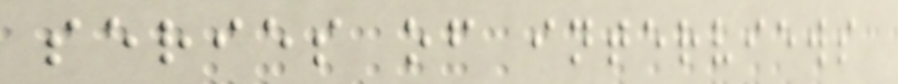series of interviews
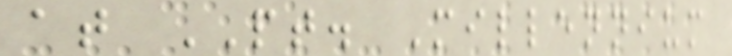at PT. Millennium
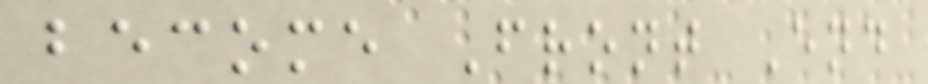become Front End
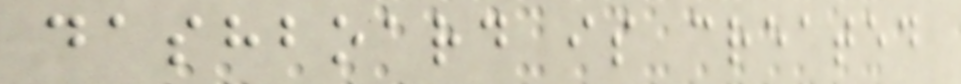dashboard is created
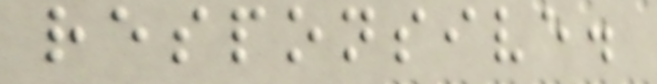responsive.
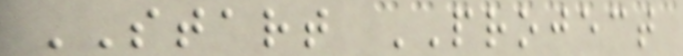START PROJECT
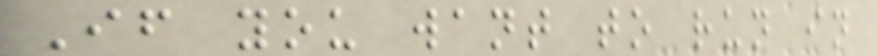If you want to run in
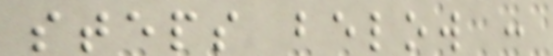steps below :
